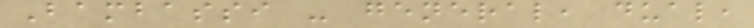Bambassi - general, dual,
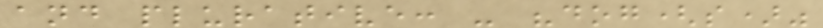and plurative: - "dog(s)"
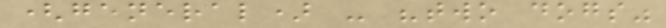(general) - "two dogs"
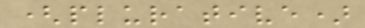(plurative)
